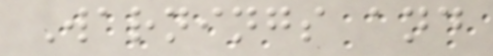Warnings and
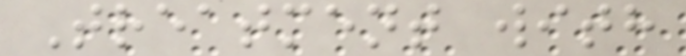Treatment with
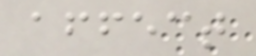affect
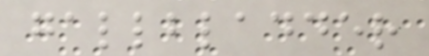gallbladder
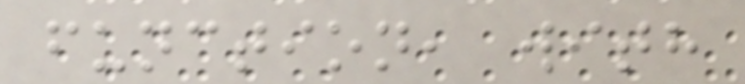function, with
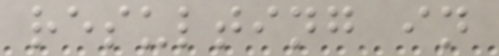resulting in
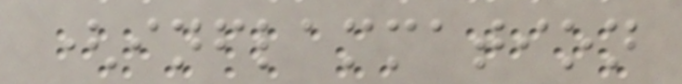(inflammation
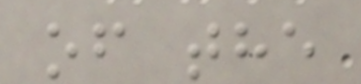of the
